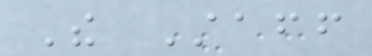The Staff
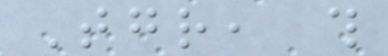Together, this
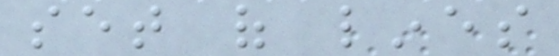set of lines
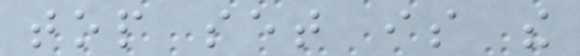top set is the
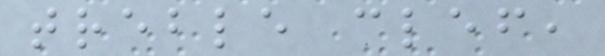treble clef,
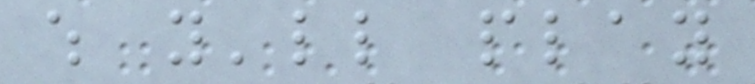which you'll play
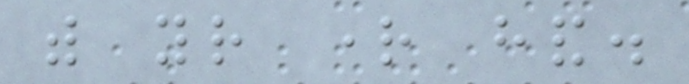with your right hand.
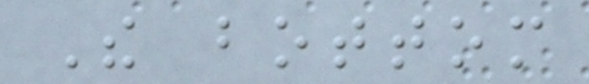The bottom
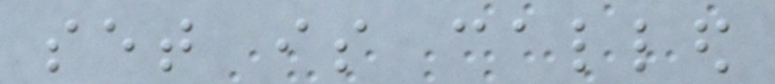set is called
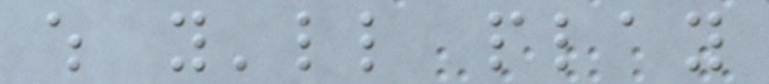which you'll play
